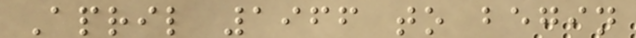April 1966 to begin
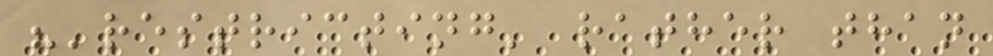"'restricting' rather than
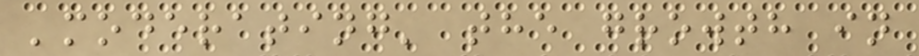'moderating' the growth in
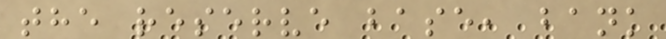the reserve base, bank
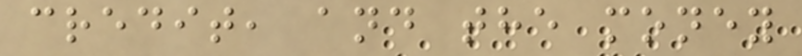credit, and the money
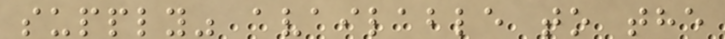supply" available to the
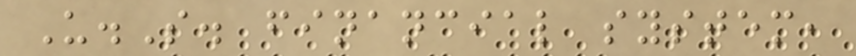U.S. financial system,
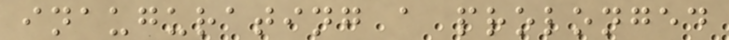inaugurating a prolonged
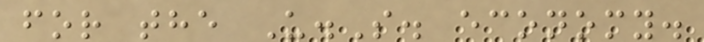for the U.S. economy.
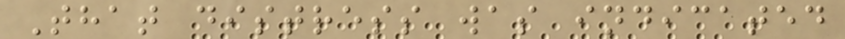That distress was indicated
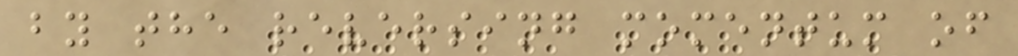by the reversing momentum of
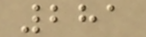281
